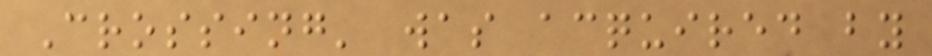Crossing' was acquired by
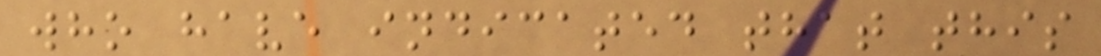who have indicated that this
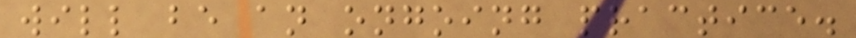will be an ongoing practice.
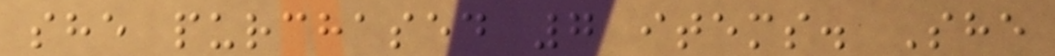she purchased 7 items. She
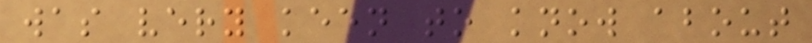was very keen to know about
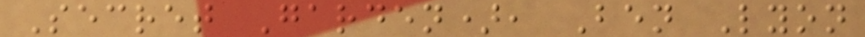Secret Garden), Ben Lyon
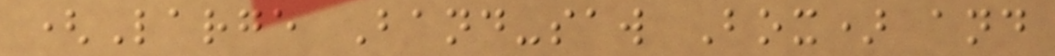(Large Band-saw Box) and
